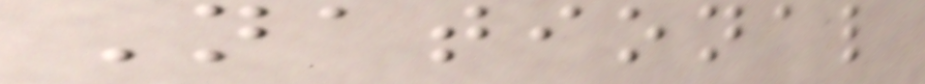National
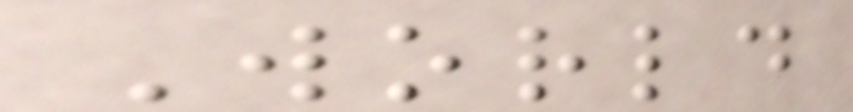World
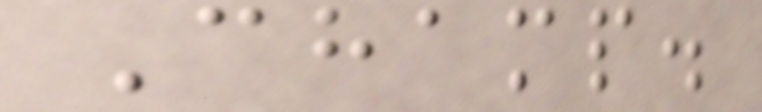Champ.
